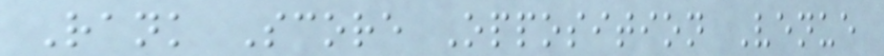Rank Score Opposition Venue
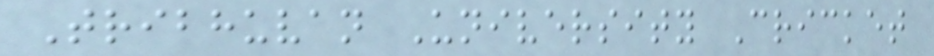Tribhuvan University Cricket
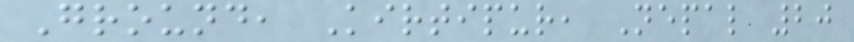Ground, Kirtipur, Nepal 20
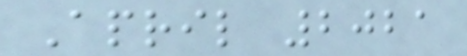April 2021
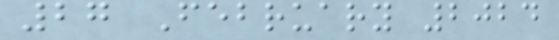27 February 2024
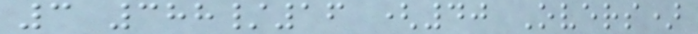3 388/16 (40 Overs)
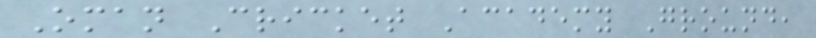Oman Cricket Academy Ground,
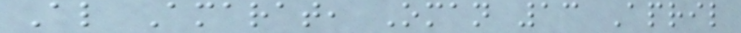Al Amarat, Oman 13 April
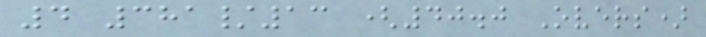4 381/13 (40.0 Overs)
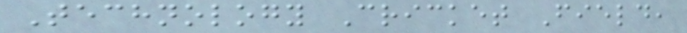Technology Cricket Field,
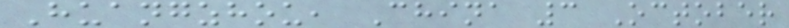Huangzhou, China 3 October
